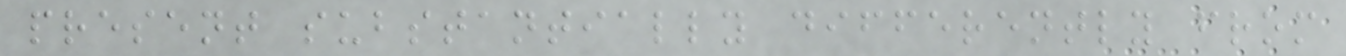present substantially differently from
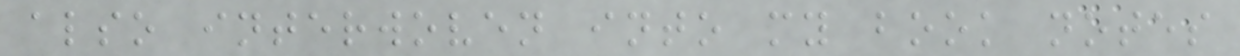also interwoven into my book notes
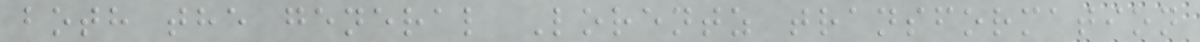both the general Lorentz transformation
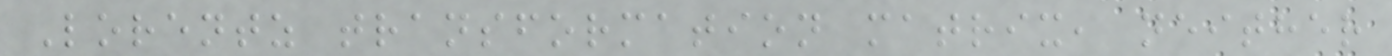Lorentz transformation matrix, neither
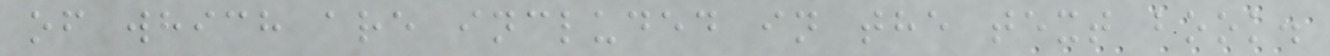of which are included in the text book.
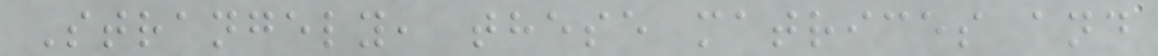Strangely, these matrices and
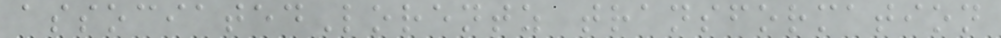associatedLorentz transformation
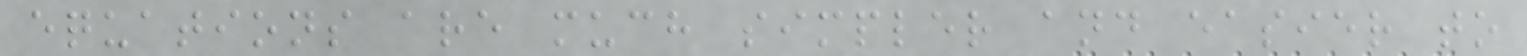equations are much simpler and easier to
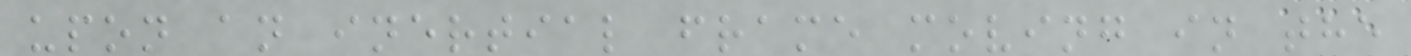upon an inertial frame moving in the
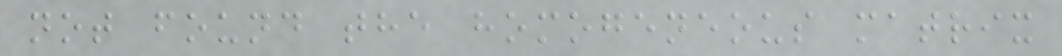not found the homogeneous matrix
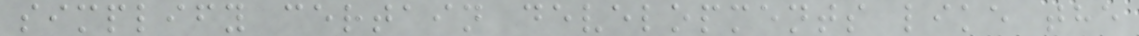simplify certain developments like the
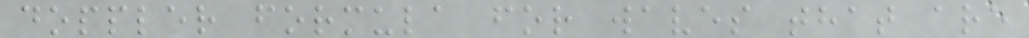doppler formula for waves that are
